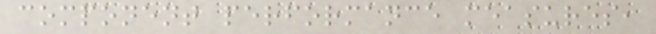component performance measures,
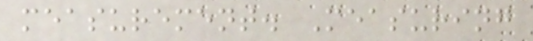measurement. Measuring
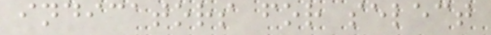indicators for select
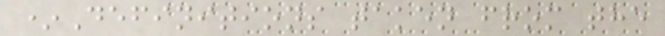*Definitions taken from the
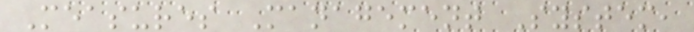Measures Management System,
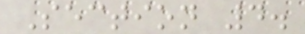Section 4.
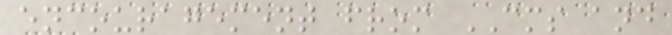encouragement from CMS and
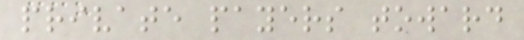private payers toward
